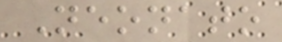Neonato
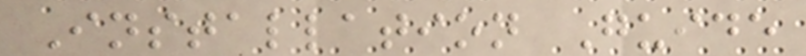Installation Guide
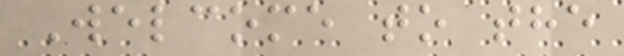Welcome to the
